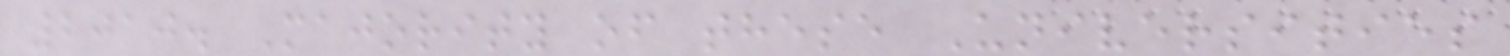2010. Majority of these Universities
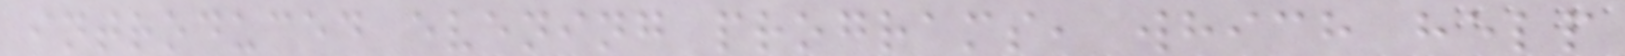introduced evening programs, which help
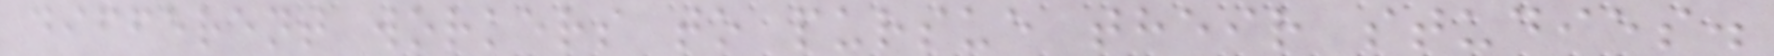different workers to pursue their studies.
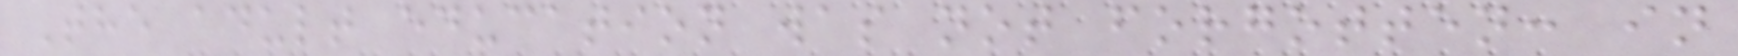The adult education was not forgotten: in
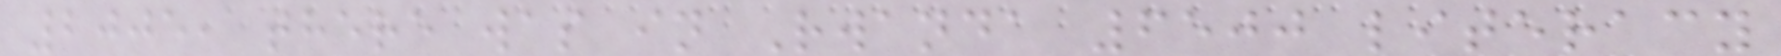2005, there was in Rwanda 6500 literacy
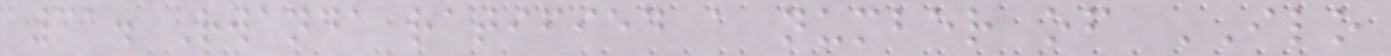31. Rwanda ratified a number of ILO
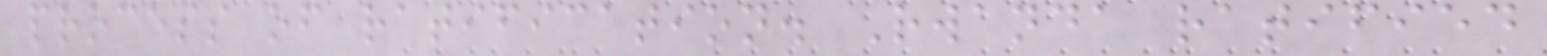process of ratification. Rwanda ratified
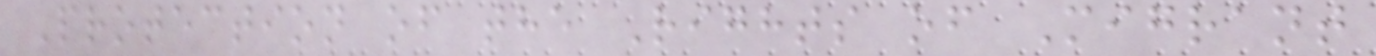Protection of the Rights of Migrant
